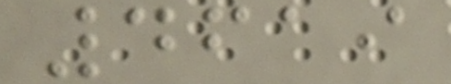4619
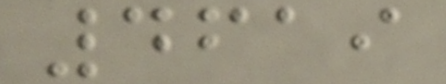4619
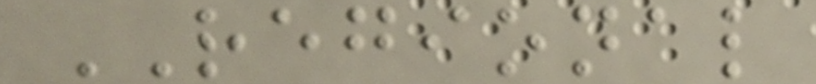REGIONAL
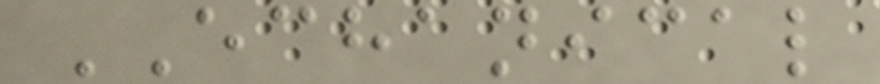ECHANICAL
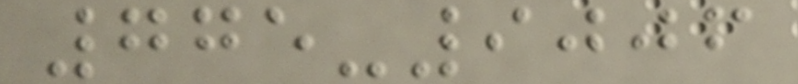775-9006
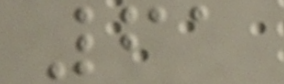61
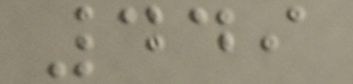449
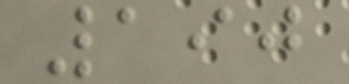190
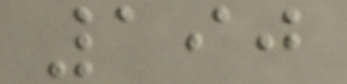190
